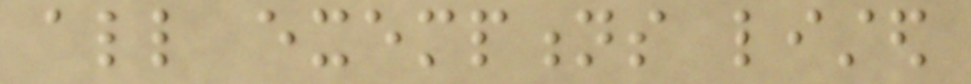all exemptions listed
